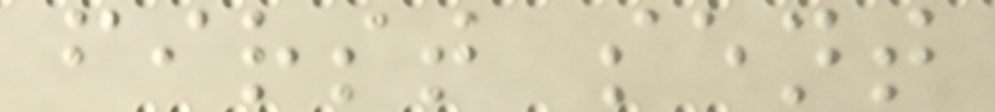first sent
